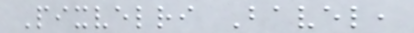Pixvelri Bavel,
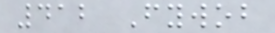412 Fywob
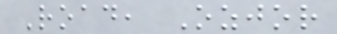Road, Ozjor
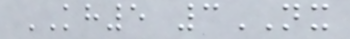KH5 3NX
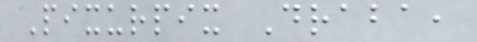Pixurpix Draba,
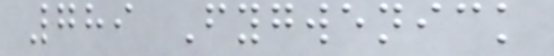789 Fygwenick
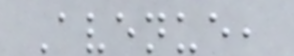Avenue,
